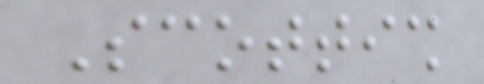Scottish
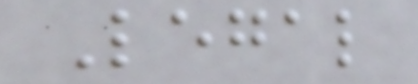Legal
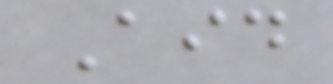Aid
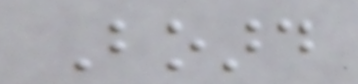Board
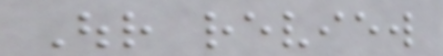Our review
